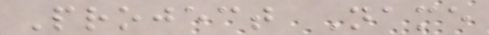Project Name
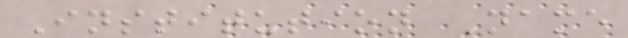Institution Name
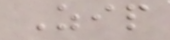Zip
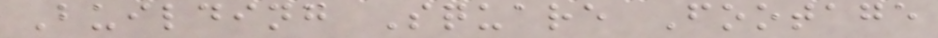Building Square Footage
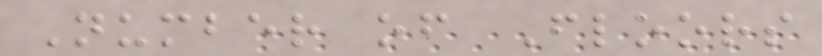Number of Floors
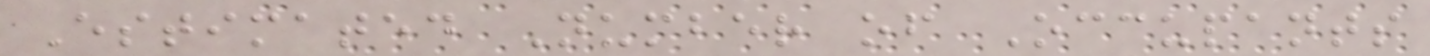Estimated Number of Occupants
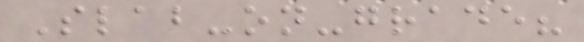Slab-on-grade?
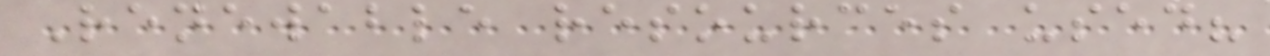Renewable resources used?
